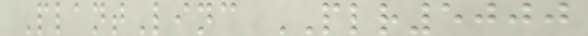PlantLinc PLR5000
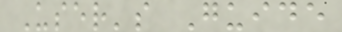User's Guide
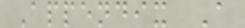Appendix A
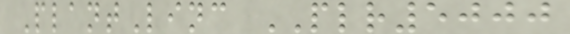PlantLinc PLR5000
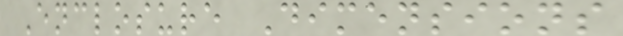Enclosure Dimensions
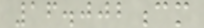16.002cm
